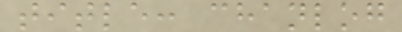title: chanlog
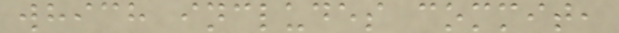which includes commit,
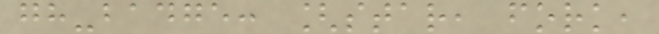gh-badge: [star, fork,
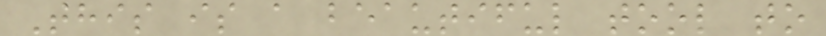This is a beautiful tool to
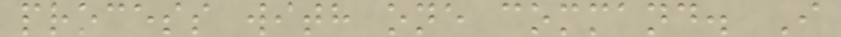process with one command. I
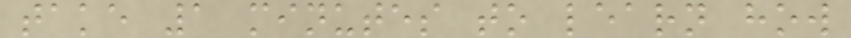take 1 minutes to learn how
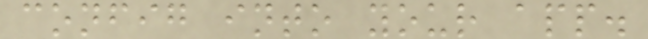config into your app.
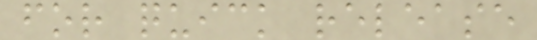for quick release
